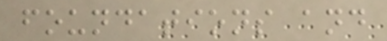foundations and
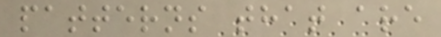patterns that are
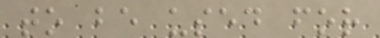to be used for
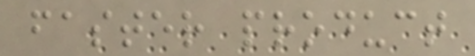faster product
